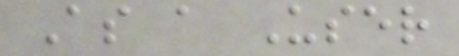As a User
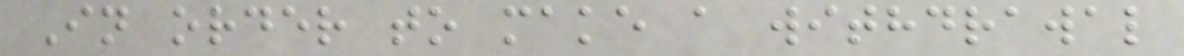In order to make a withdrawal
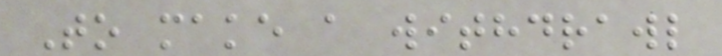To make a withdrawl
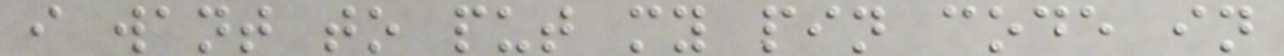i want to put my pin code in
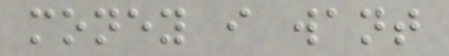money i want
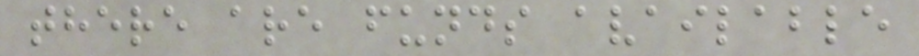there are funds available
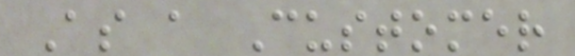As a Customer
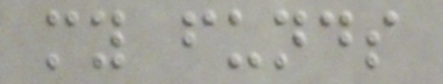my funds
